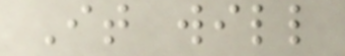It will
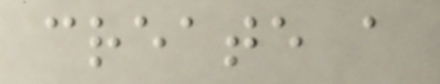create a
